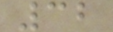32
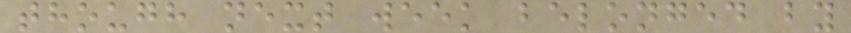though next week belonged by
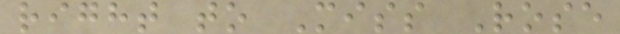right to Miss Rose
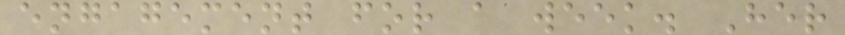engagement for a week. Her
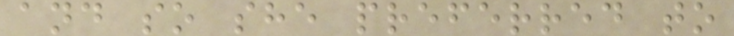and so she preferred to
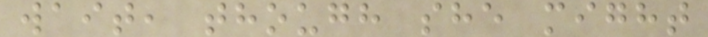wait, though she might
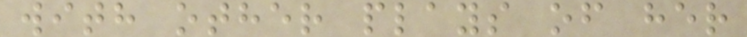with other plays of her
